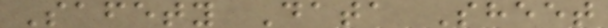Safety Data Sheet
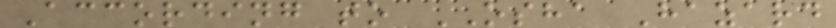According to OSHA Hazard
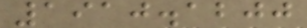1910.1200
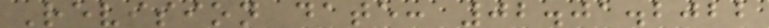Revision date: 02.01.2022
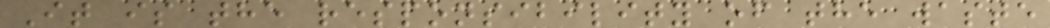It is the responsibility of the waste
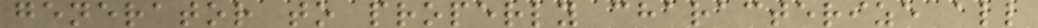generator to properly characterize all
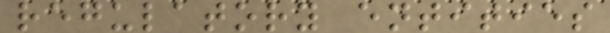regulatory entities
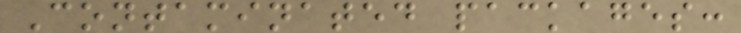Contaminated packages:
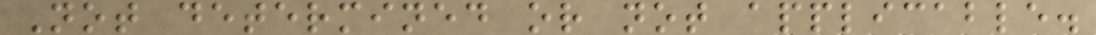Not determined or not applicable.
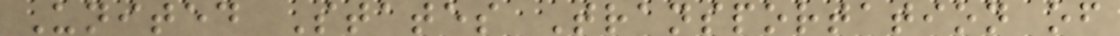United States Transportation of
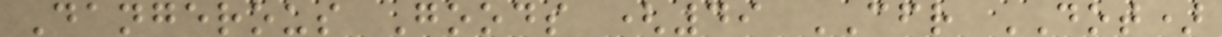Dangerous Goods (49 CFR DOT)
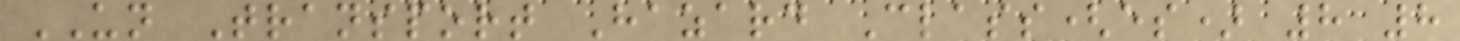UN Transport Hazard Class(es) 8 8
